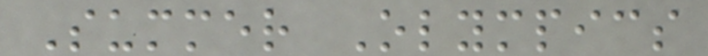Summer Olympics
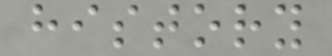history
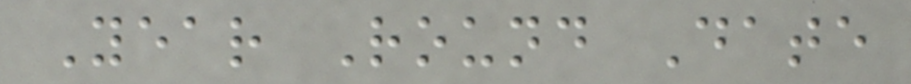Year Round Date
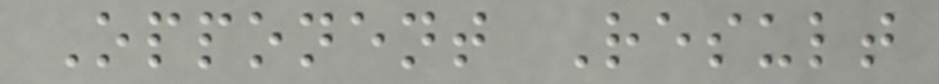Opponent Result
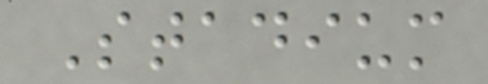Stadium
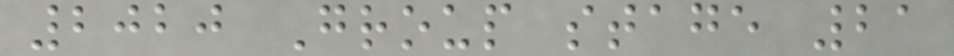2020 Group stage 21
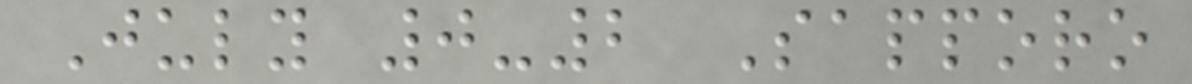July 0-2 Sapporo
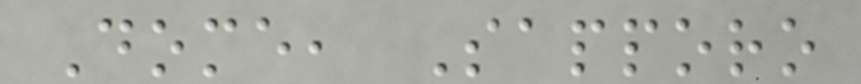Dome, Sapporo
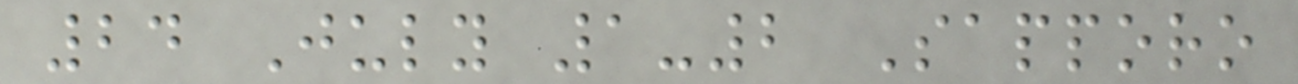24 July 1-2 Sapporo
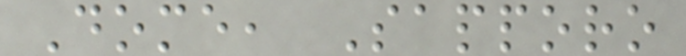Dome, Sapporo
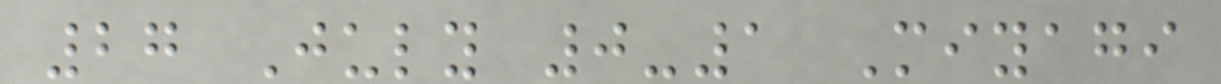27 July 0-1 Miyagi
